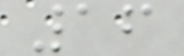16
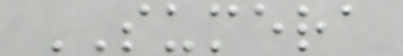SUMERA
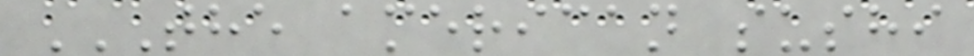THE AMERICAN SUSHI
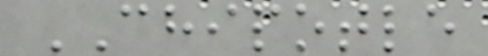CHIPOTLE
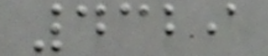4329
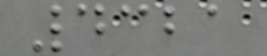4321
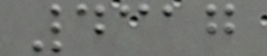4317
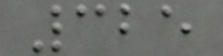325
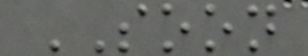SOON
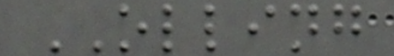OLLING
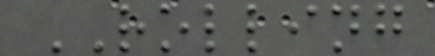ROLLING
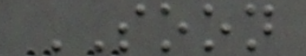SOON
